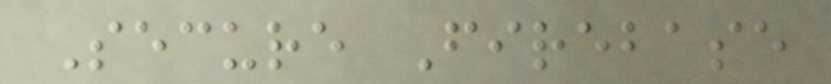Secure Firebase
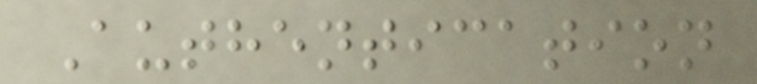Authentication
